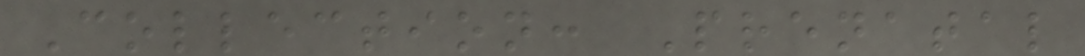Collection: Prenatal
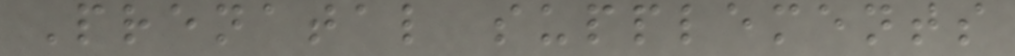Prenatal supplements
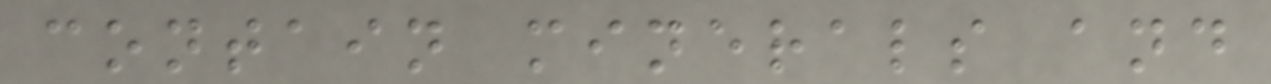contain minerals and
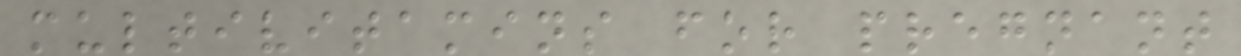multivitamins for pregnant
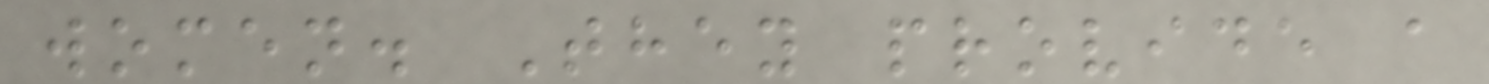women. They provide a
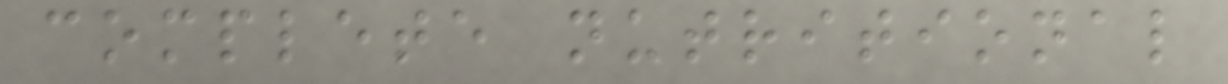complete nutritional
